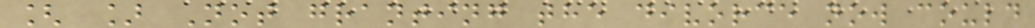[ ] Not granting the divorce now could
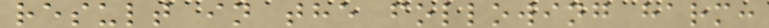result in the following harm:
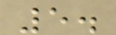5.
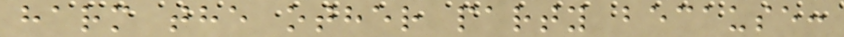harm the other party because:
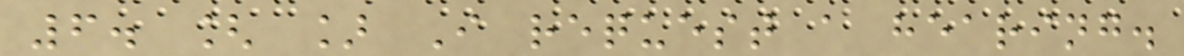6. [ ] I request a hearing.
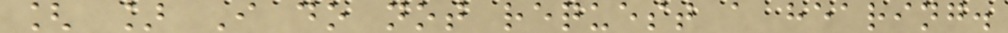[ ] I do not request a hearing.
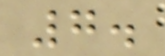7.
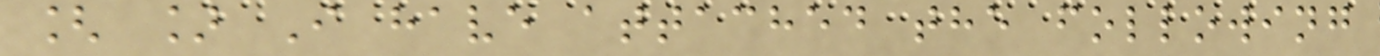[ ] I have attached the following
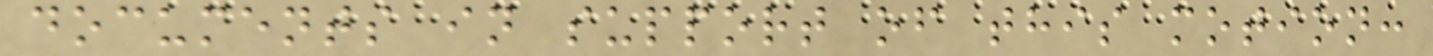documents in support of this motion:
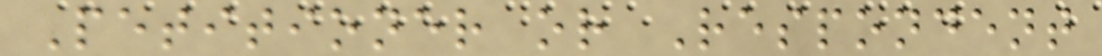Petitioner or Respondent
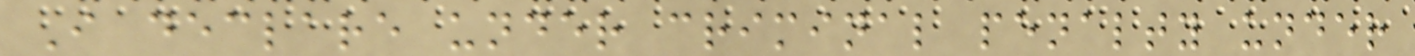I declare under criminal penalty under
